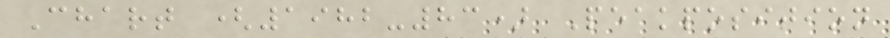Chart (1982-83) Peakposition
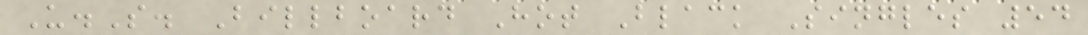U.S. Billboard Hot Black Singles 54
